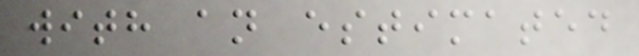with an estimated
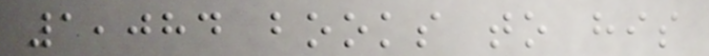1,084 books to his
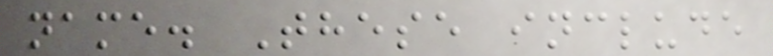name. These include
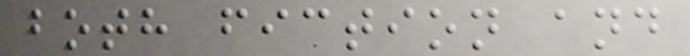both fiction and
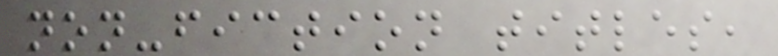non-fiction titles,
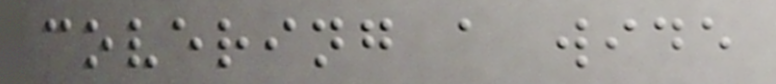covering a wide
